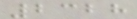2328
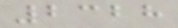2328
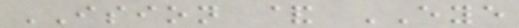ISION & EYE
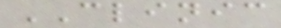CLINIC
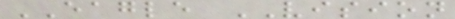EAGLE VISION
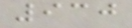930
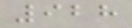928
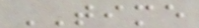TIME
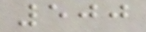500
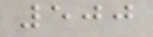500
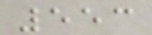553
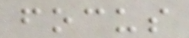focus
